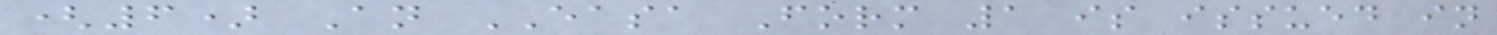(6) An EASA Form 1 is issued in
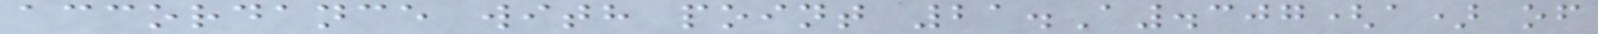accordance with point 21.A.307(a) of
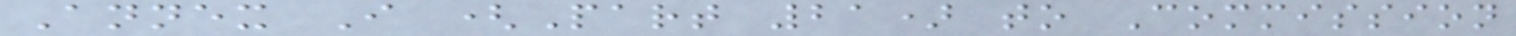Annex I (Part 21) to Commission
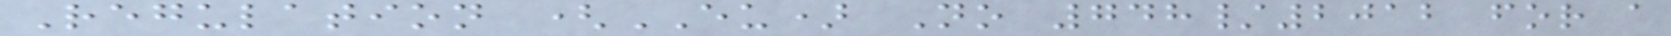Regulation (EU) No 748/2012 for a
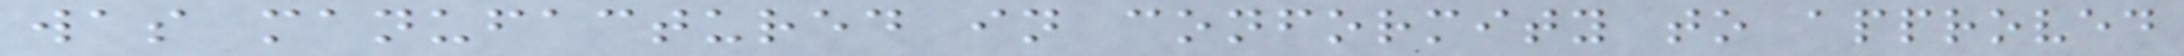was manufactured in conformity to approved
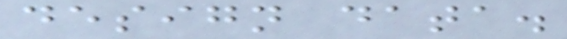design data.
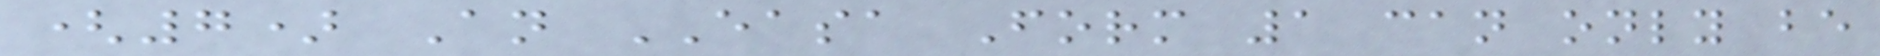(7) An EASA Form 1 can only be
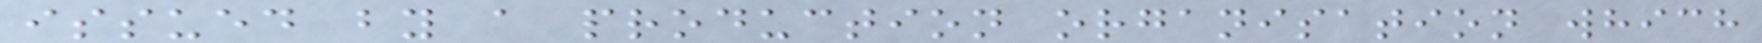issued by a production organisation which
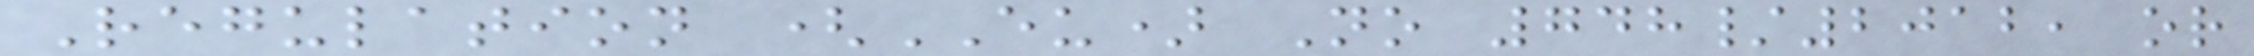Regulation (EU) No 748/2012, or
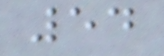54
